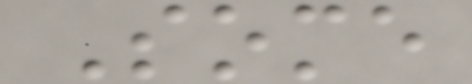Some
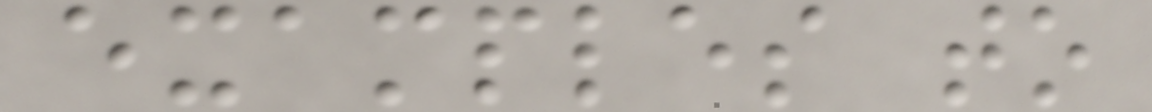examples to
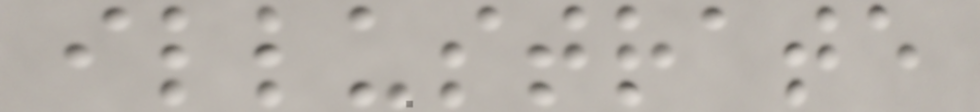illustrate
